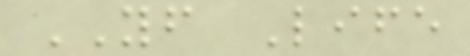YF Life
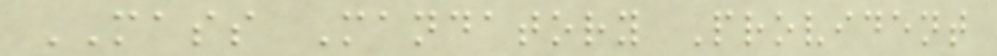MASS Mandatory Provident
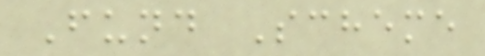Fund Scheme
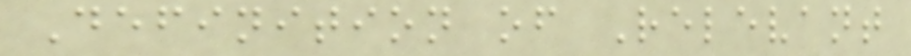Definition of Relevant
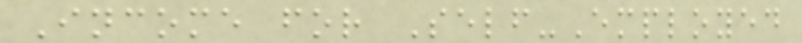Income for Self-Employed
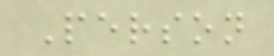Person
